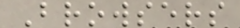Browsers
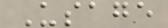Usage
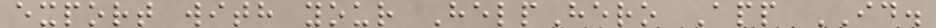export with your HelpHero App ID.
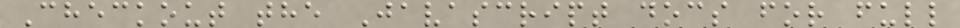Checkout the Javascript docs for full
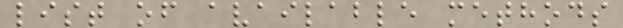list of available methods
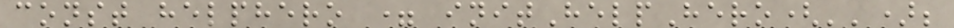const helphero = initHelpHero('');
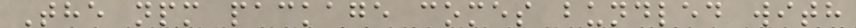The npm package comes bundled with
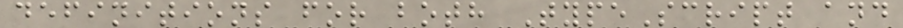definitions for both TypeScript and
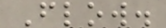Flow.
